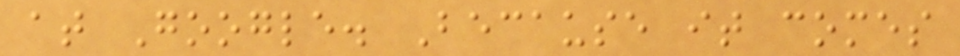at Google. Because it comes
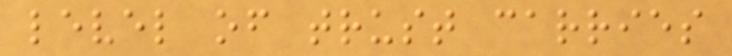level of trust carries
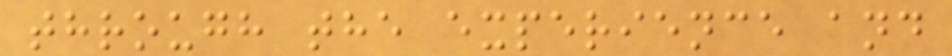through the experience and
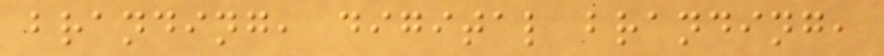branding, digital branding,
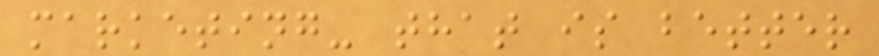marketing- that is better
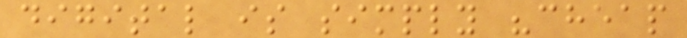digital is simply "cheap
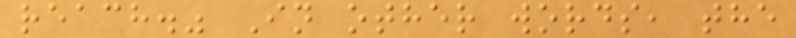reach." In other words, the
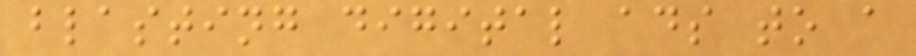blasting digital ads to a
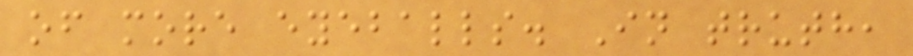of more eyeballs. In truth,
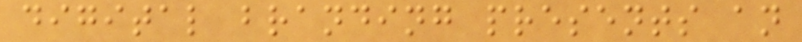digital branding presents an
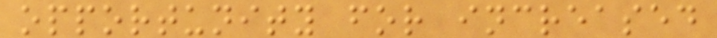opportunity for increased
